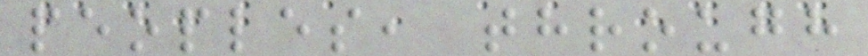peoples, through
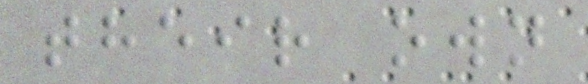their own
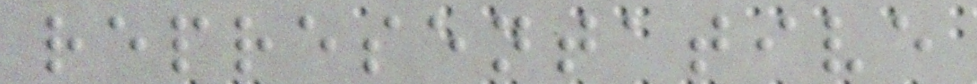representative
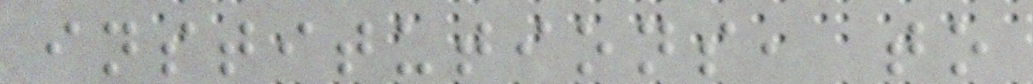institutions, to
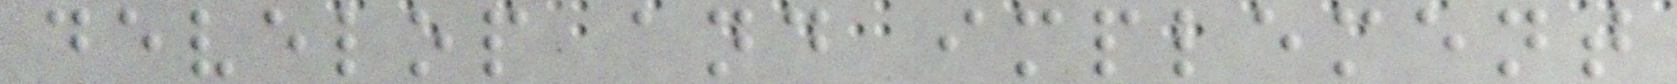develop and implement
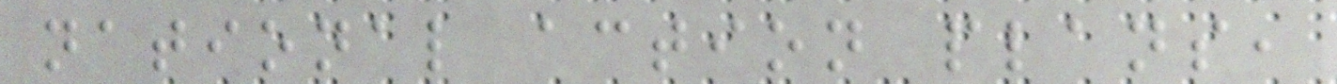national action plans,
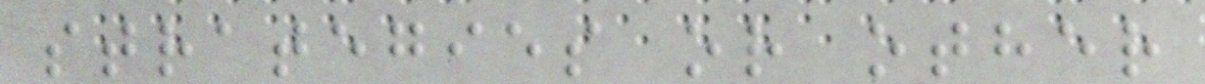strategies or other
